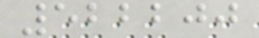522200
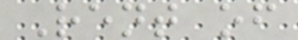Rent of
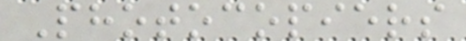Photocopiers
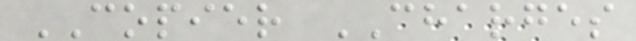COPIER CHARGES
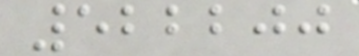522200
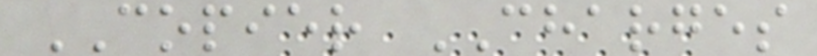COPIER CHARGES
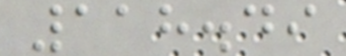118.49
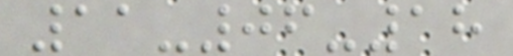11-06-18
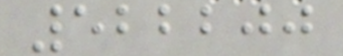522200
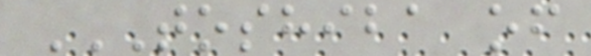TOSHIBA OF
